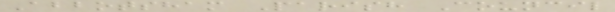Abbotsham Parish Council
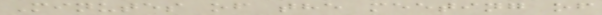Minutes of the meeting of
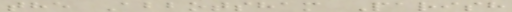the Abbotsham Parish
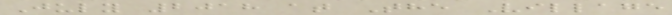July 2018 at The Village
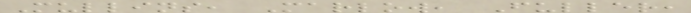Mullins, Marlow, Fuller,
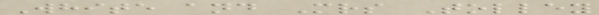White and Mrs Tolley
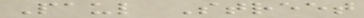Paul Street
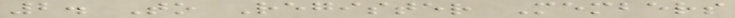2. To Register Members
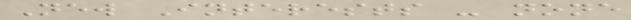New Interests - none
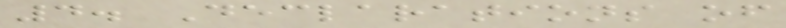4. Declarations of
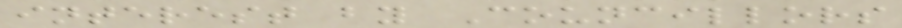interest by Councillors
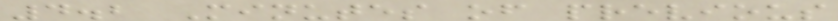4.2 Minutes of previous
